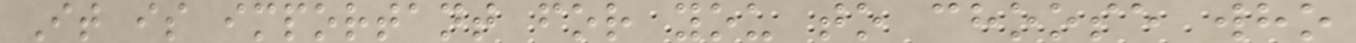It is important for you to choose who
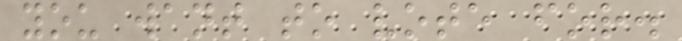you want to vote for.
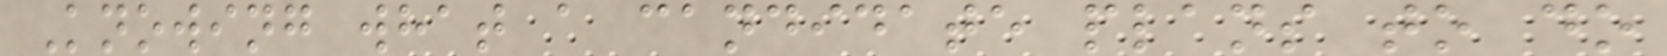Knowing what a candidate plans to do
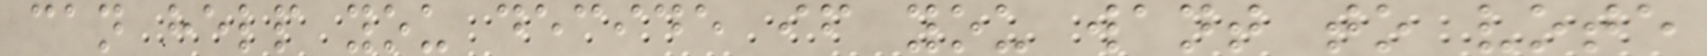can help you decide if you want to vote
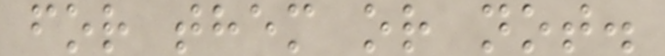for them or not.
